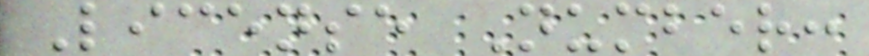License Number:
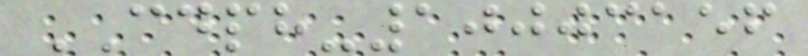CDPH-10003156
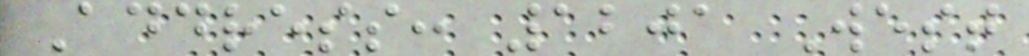Address: 1201 West
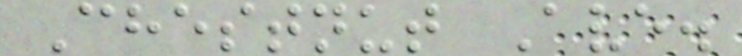Chestnut Ave.
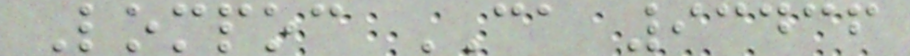Lompoc CA 93436
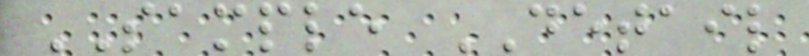SAMPLE DETAIL
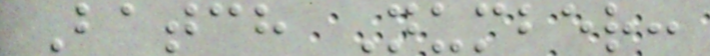Batch Number:
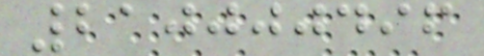210000496
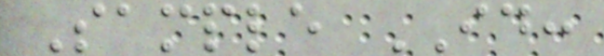Sample ID:
